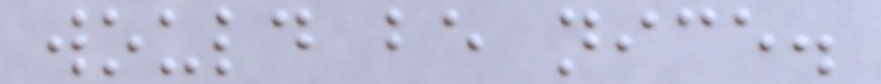would be nice.
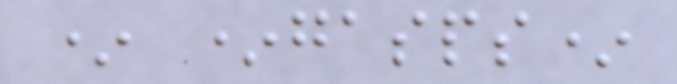* *gasps*
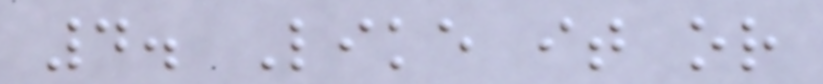4. Like it or
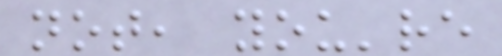not, you're
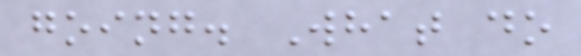going. What do
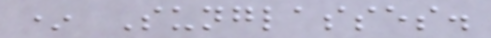* Sunglasses.
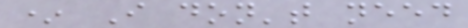* I don't need
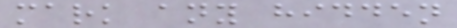mark any hidden
